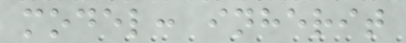model: inherit
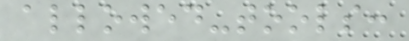allowed-tools:
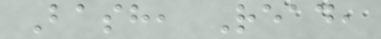Bash, Read,
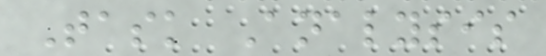Task Analysis
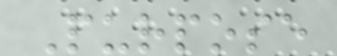Purpose
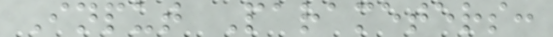Input Parameters:
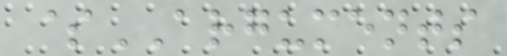$ARGUMENTS
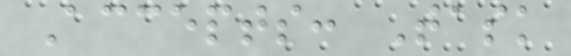Accepts: Task
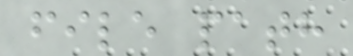file path
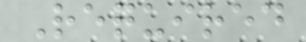Required
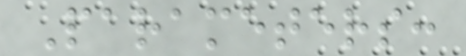Parameters:
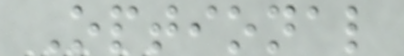Optional
